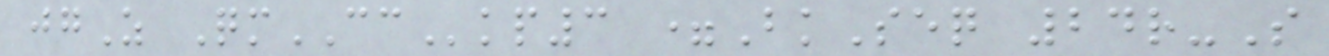jgZ QmCCkp3 =BkSeq 24r-S
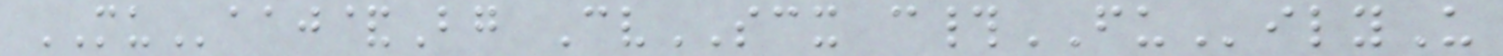MUaaj&Bg CvSCX c#FUilyU
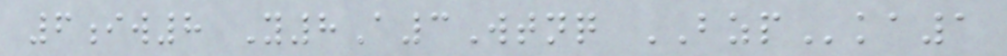6iw8 Y8A3Wtnq BZPka1
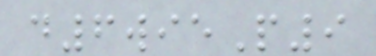d6wieP9
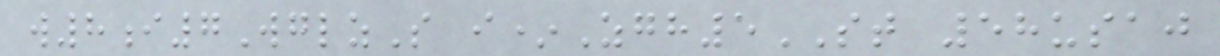w8i7WglzS i*Zgh5ST 58usaj
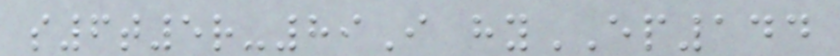s6t5r-89I hyEP144
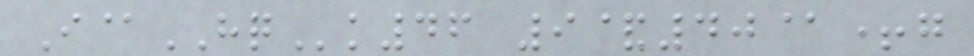I@HQk46 9&40@+g
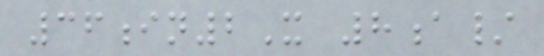36in2X 8a/
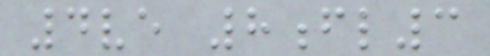4ve 8fl3
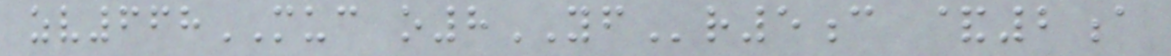zv668MUC o8YFr5c &2a
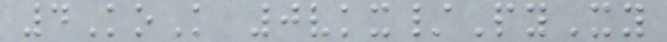4KoK 0vkx/PyXy
